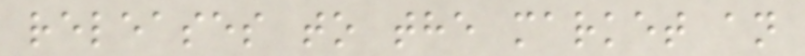releases to the market an
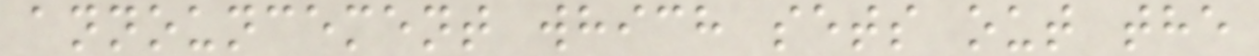announcement which sets out the
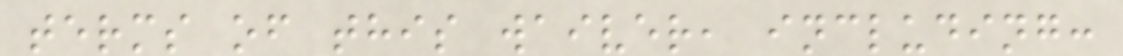terms of this waiver, including:
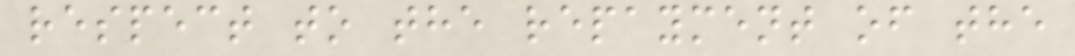respect to the repayment of the
